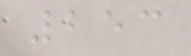253
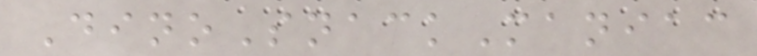DinoSnackManiac
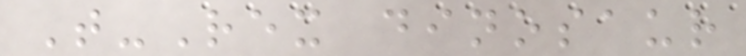T-Rex dinosaur
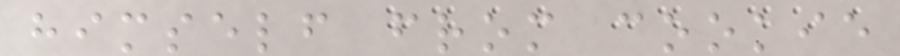himself from cookie
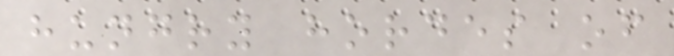hungry hordes of
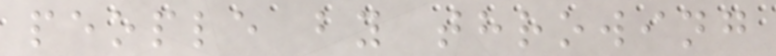people by throwing
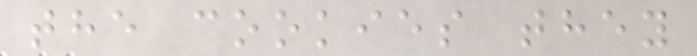the cookies they
